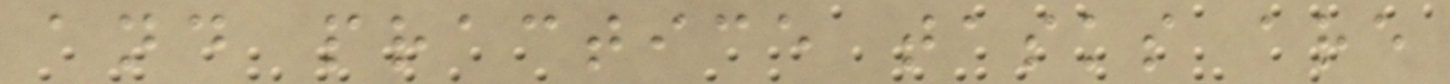and practice tasks are
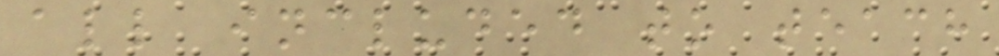all included to teach
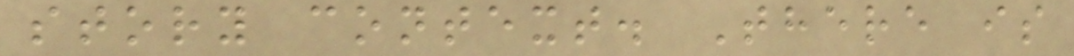story context. There is
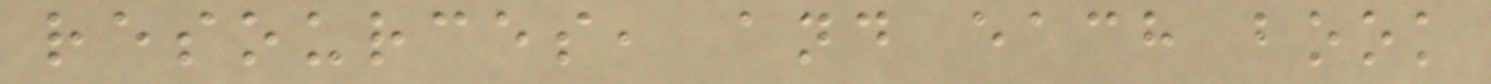resources, and each book
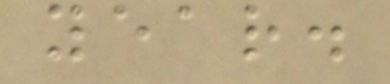year.
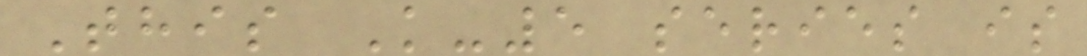This K-5 series is
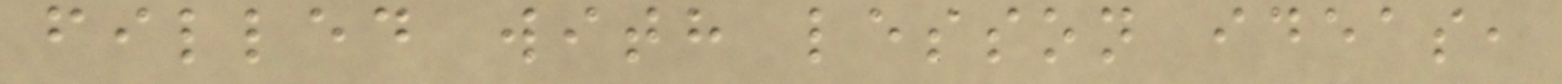filled with lesson ideas,
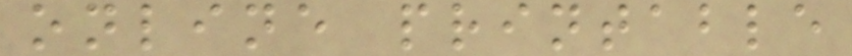online printable
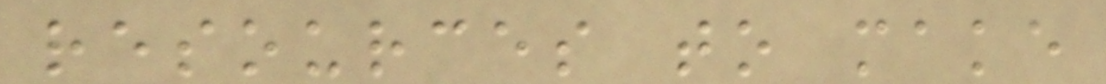resources to make
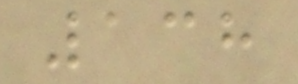138
